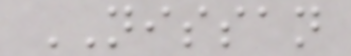NISSAN
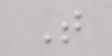T
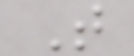T
